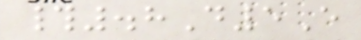#.8D5E
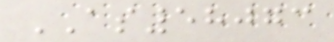AS58073
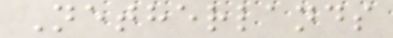Netherlands
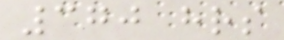370 hrs
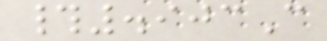#.903C
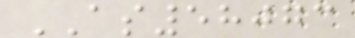AS58073
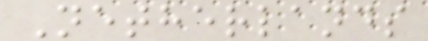Netherlands
